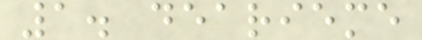1. dearieme
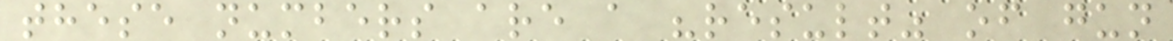these numbers are a "result" of gun
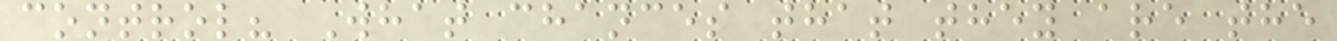control? What chances that they are the
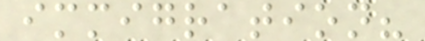immigration?
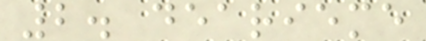2. dearieme
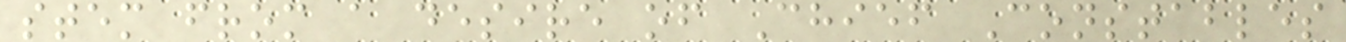stem from a desire of Chief Constables
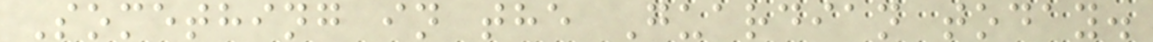Something in the Guardian today.
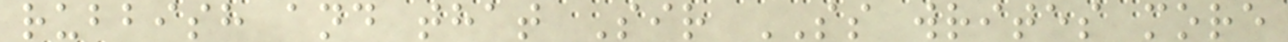rubbish and that Sir SS writes more
